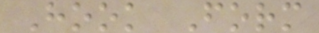Hook Form
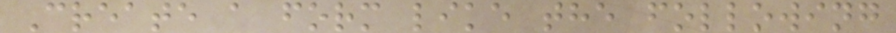Create a form like the following
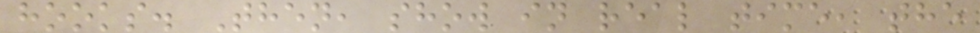hooks. Then, show in real time, the
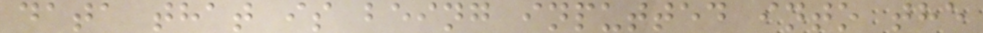data that is being inputted into the
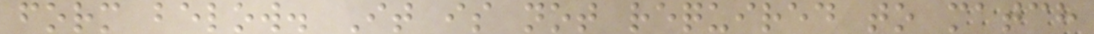form below. It is not required to match
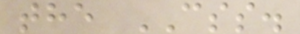the CSS.
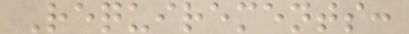Requirements:
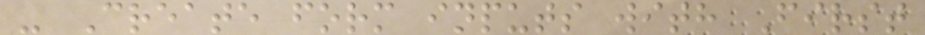- Create form inputs with First
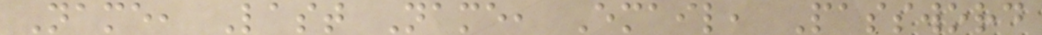Name, Last Name, Email, Password
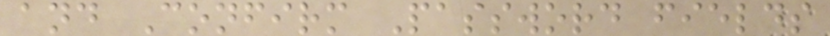and Confirm Password fields
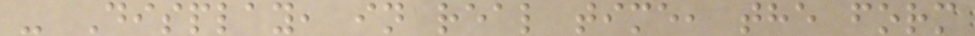- Display, in real time, the form
